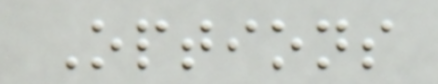Options
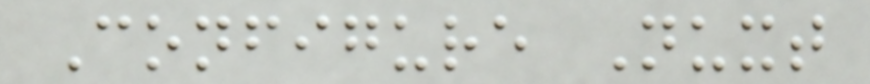Configure Nuxt
